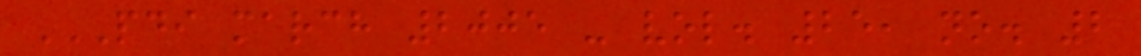PDI MARCH 2005 - VOL. 25, NO. 2
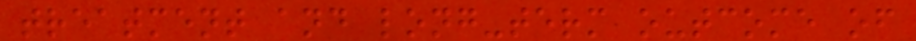treatment and long-term outcome of
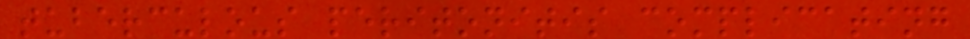tuberculous peritonitis complicating
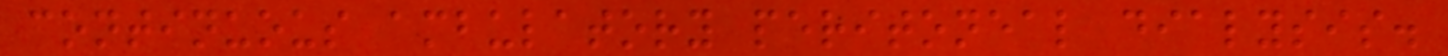continuous ambulatory peritoneal dialysis.
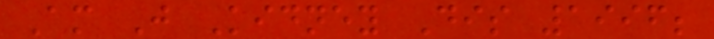Am J Kidney Dis 1996;
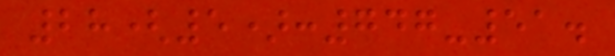28(5):747-51.
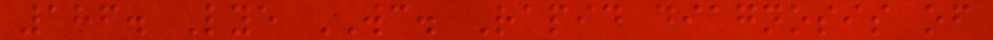186. Lye WC. Rapid diagnosis of
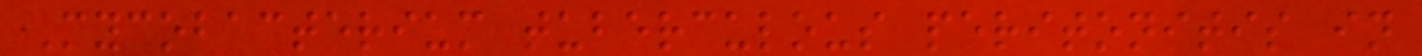Mycobacterium tuberculous peritonitis in
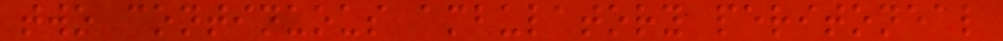two continuous ambulatory peritoneal
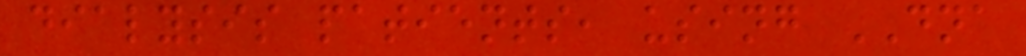dialysis patients, using DNA
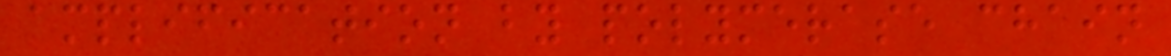amplification by polymerase chain
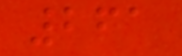261
